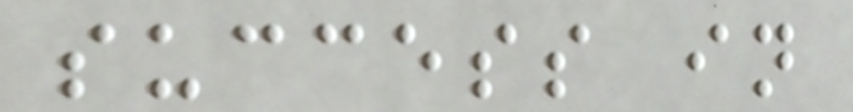success in
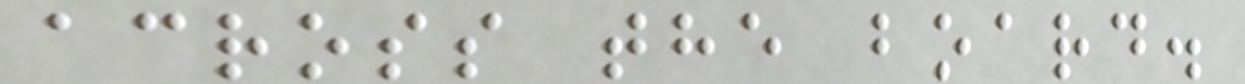across the board.
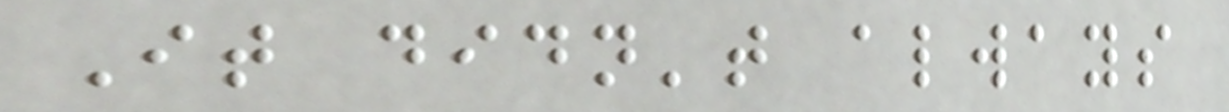It didn't always
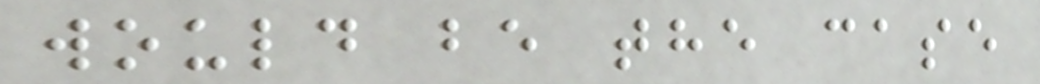would be the case
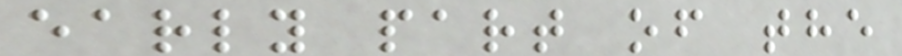early part of the
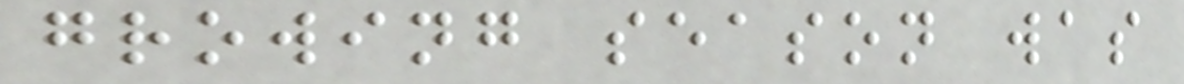growing season was
